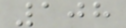108
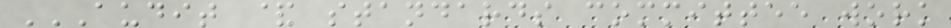AUDIT & STANDARDS COMMITTEE WORK
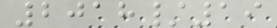2018/19
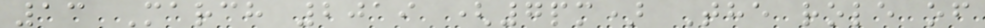13 March 2019 (7pm) The role of
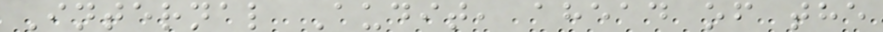Internal Audit, ahead of the
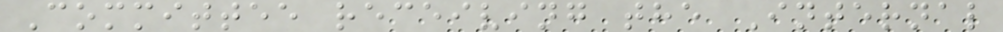Committee receiving the Internal
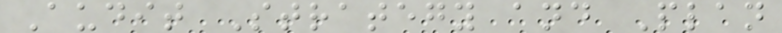Audit Strategy and Plan
